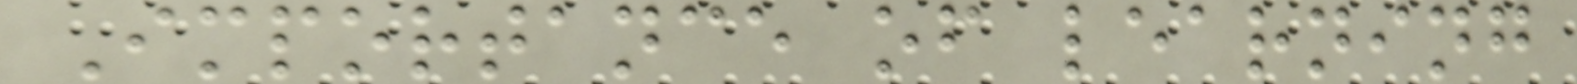Importance of learning
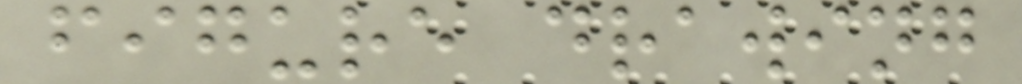figure drawing
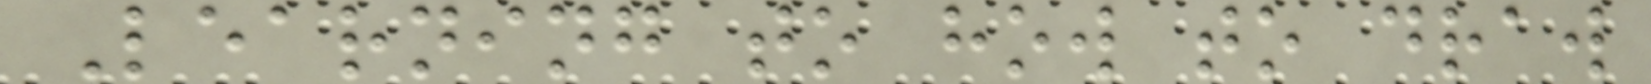Learning to how to draw
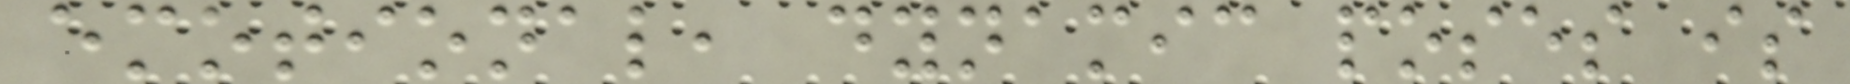emotional, dynamic poses is
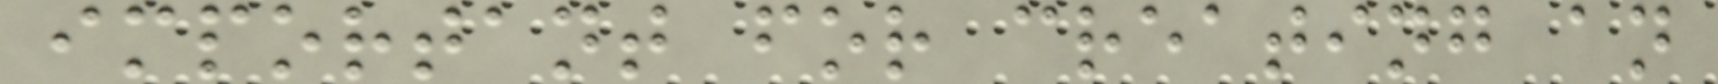important for creating an
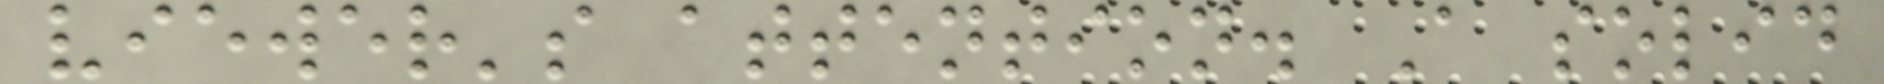viewer's attention. A solid
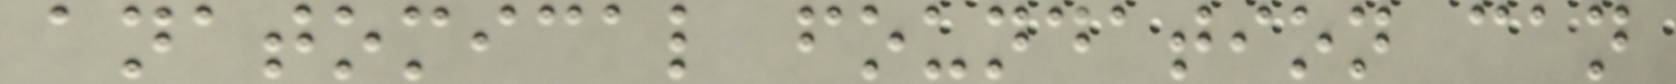anatomical foundation can
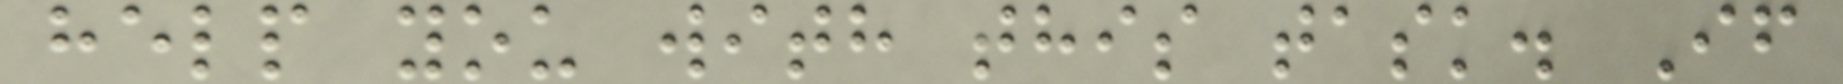help you with this task. If
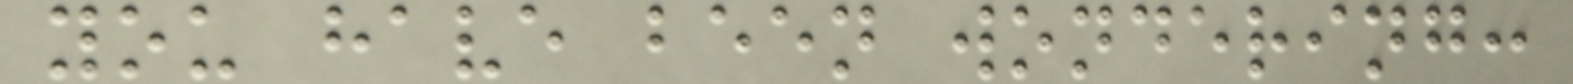you have been wondering:
